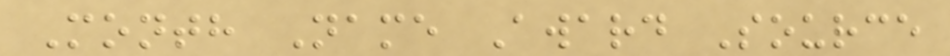Month Name Award Source
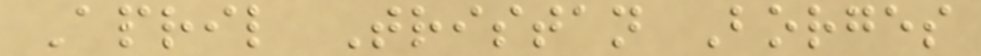April Tristan Borges
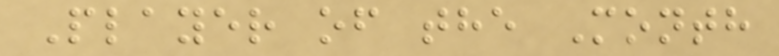Player of the Month
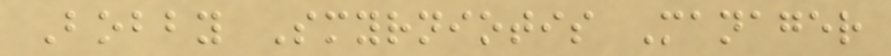Bobby Smyrniotis Manager
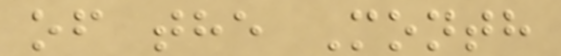of the Month
